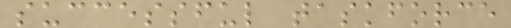successful taskforce
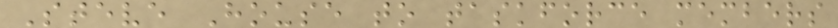Steve House to taskforce members
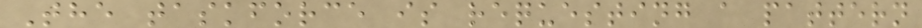The taskforce is requesting a pattern
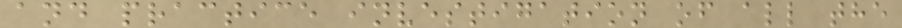and practice investigation of all the
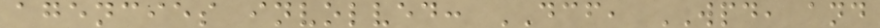agencies involved: DCF, WPD, and
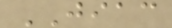JIAC
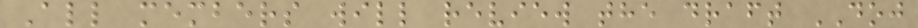All members will review the draft DOJ
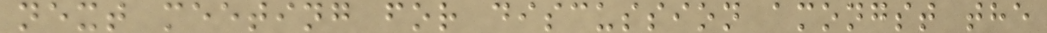next meeting for discussion amongst the
